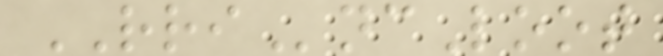RRIncLoot
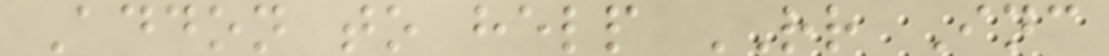Addon to help RR Inc
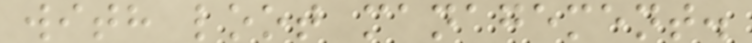with loot management.
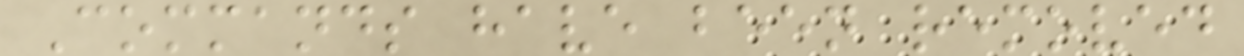Commands have been removed
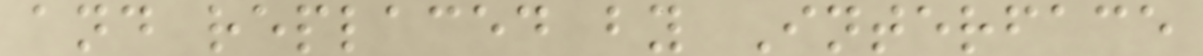and replaced by Interface
